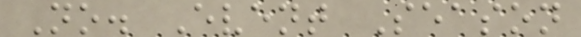No. Event Season
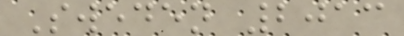Sweden 2013
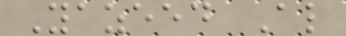Yazeed Al
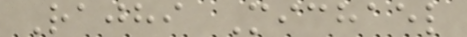Rajhi Michael
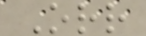Orr
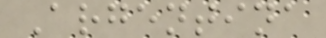Argentina
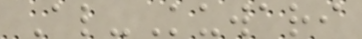Al-Kuwari
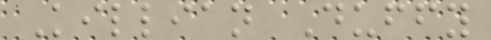Killian Duffy
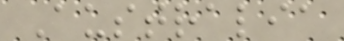Australia
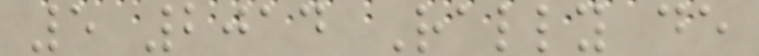5 2014 Rally de
